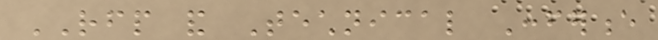RFP and Technical Conference
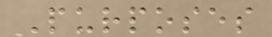Purposes
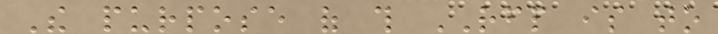The purpose of this RFP is to
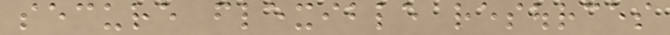secure flexible resources
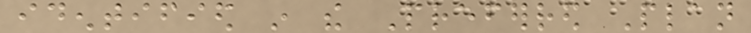identified in the Preferred Plan
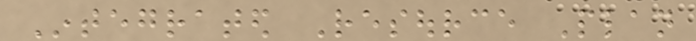Integrated Resource Plan
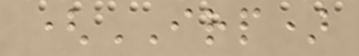(IRP)
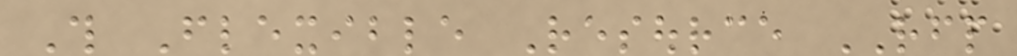This Flexible Resource RFP
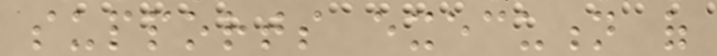supports execution of
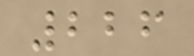226
